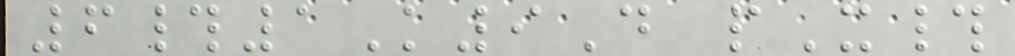6#1K9D pX#
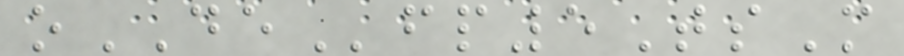oDEfp5TsM
